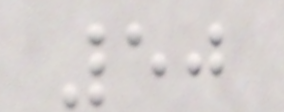50
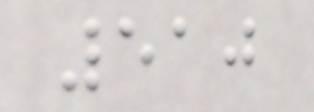510
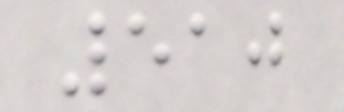510
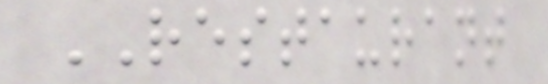RESTAURANT
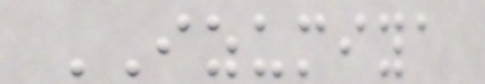IZUMIYA
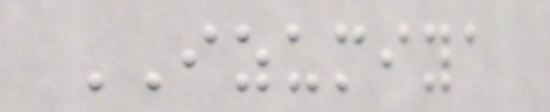IZUMIYA
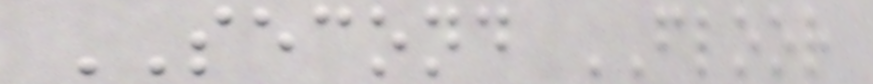SECOND FLOOR
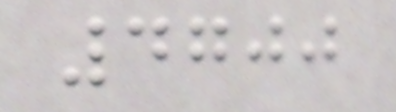4700
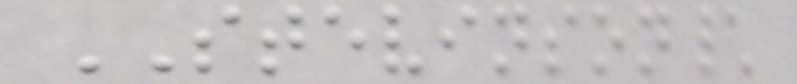STEVINSON\
